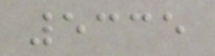5335
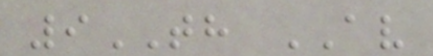9TH AV
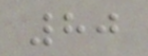80
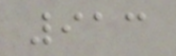913
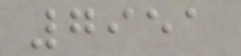7951
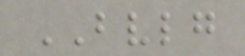BVLG
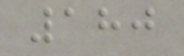180
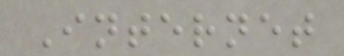Internet
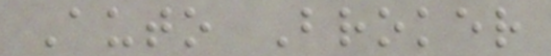Auto Broker
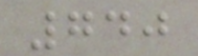740
